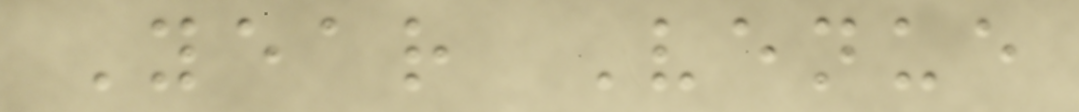Year Venue
